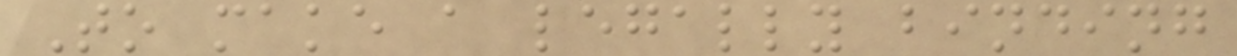To make a legally binding
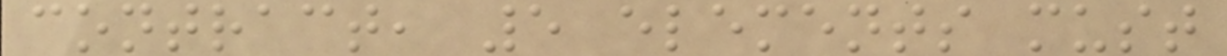contract, 5 elements must
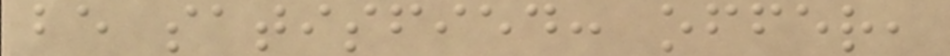be satisfied: offer,
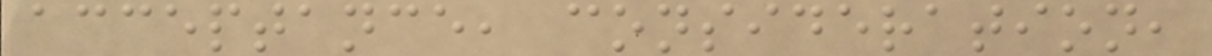acceptance, consideration,
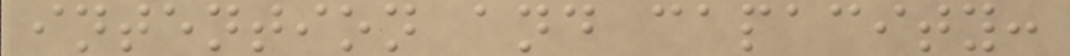intention and capacity:
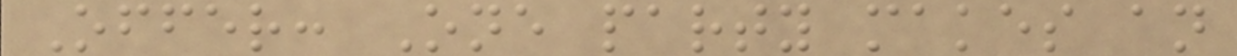Offer: One party makes an
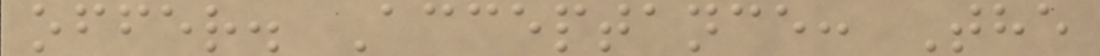offer. Acceptance: The
